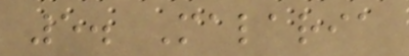5. Malaria
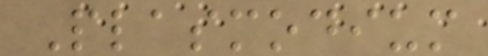Plasmodium
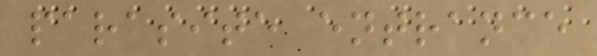parasite entrance
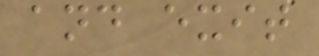and exit
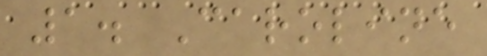1. Caroline
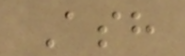Ash
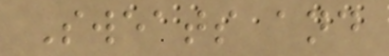Sweats and
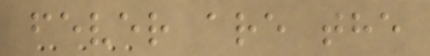fever are the
